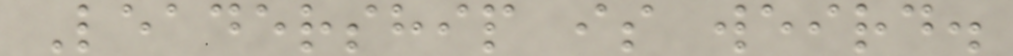Leadership is weird.
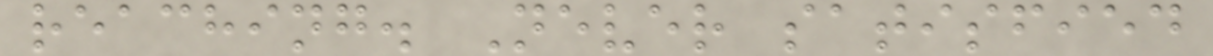reaching. Never satisfied
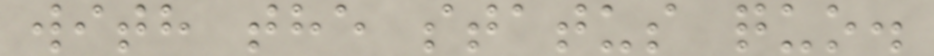with the status quo.
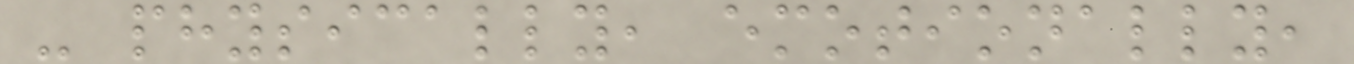- physically, emotionally,
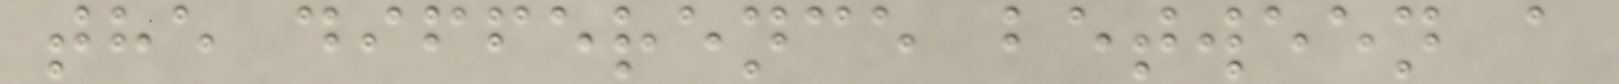the difference between a
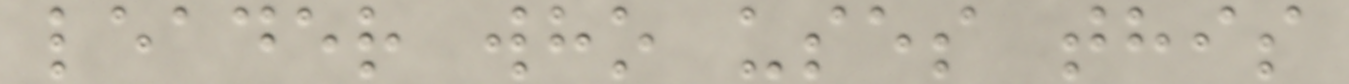leader who uses this
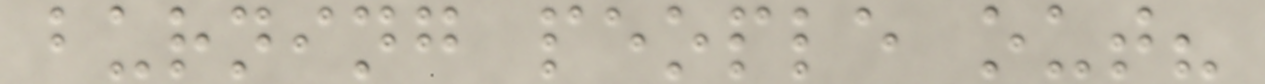burning people out?
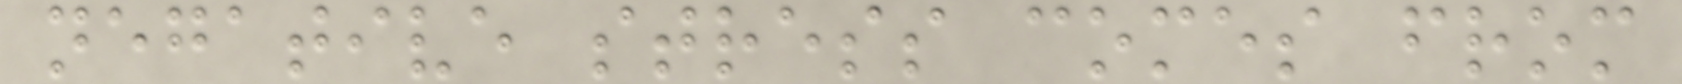negative stress comes from
